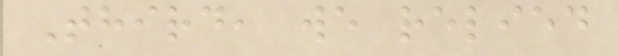Third, we relied
